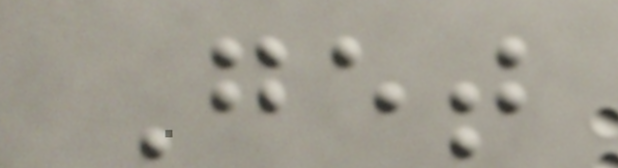Get
